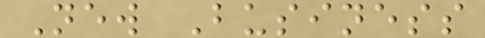New Business
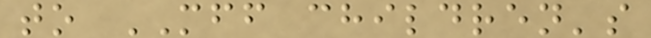to MFF children's
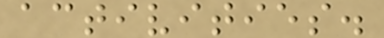activities.
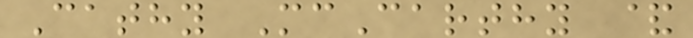Cathy McCarthy &
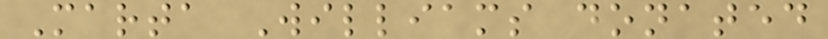Marta Williams donated
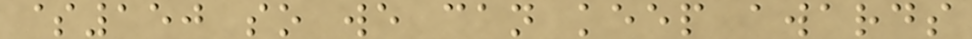$150 so we can keep awards
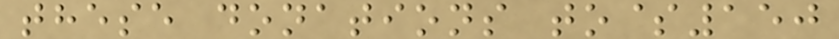these donations to$150
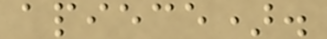apiece).
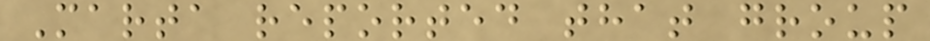Marta reported that group
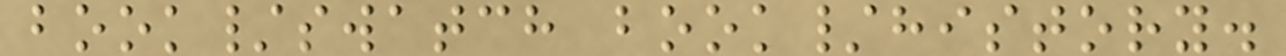book/swatch book/history.
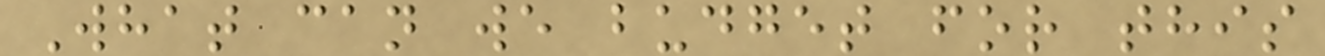What can we budget for this
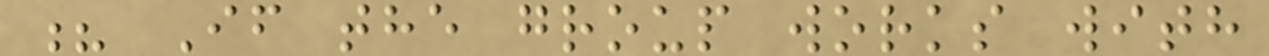? If the group works with
